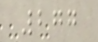277
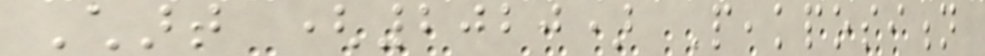Chart (2020) Peakposition
